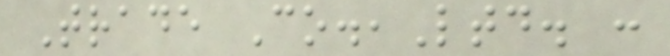Trade Co.,Ltd. :
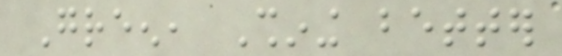Green, Shining better
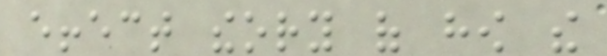effect theory of how the
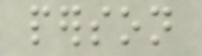person
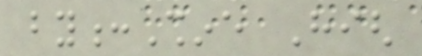by:Shine High
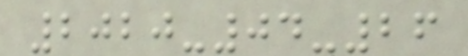2020-04-26
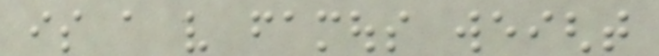is a very famous weight
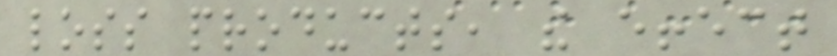loss products, the effect
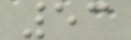53
